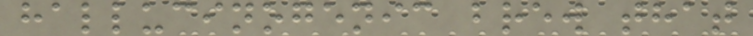hallucinogenic brew that
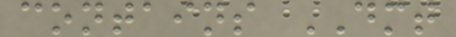contains DMT
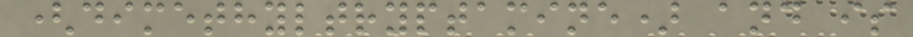(dimethyltryptamine) and is
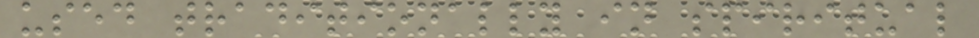used traditionally in spiritual
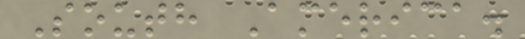South America.
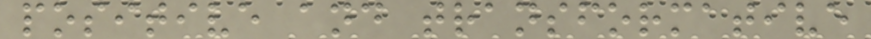positive and transformative
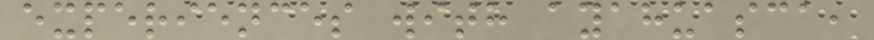experiences with ayahuasca,
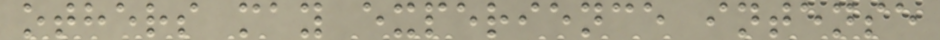others may experience intense
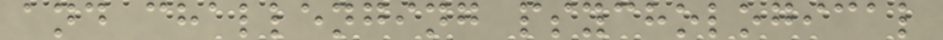and challenging psychological
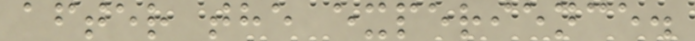after the experience.
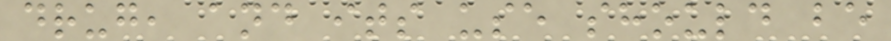drug, and its use should be
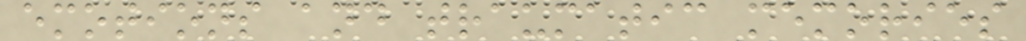emotions and traumatic memories
